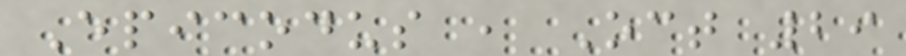Epicodus , Oct 29
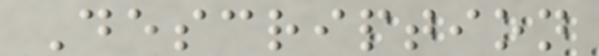Description
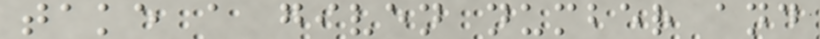take a given number and
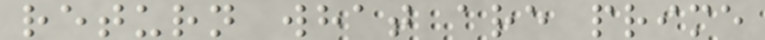return what are prime
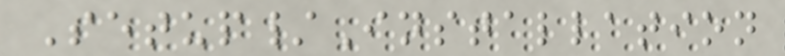Setup/Installation
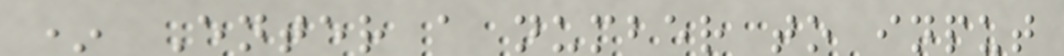* Enter a number to input
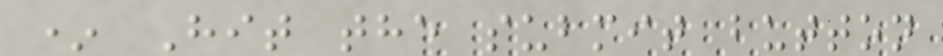* Hit the submit button
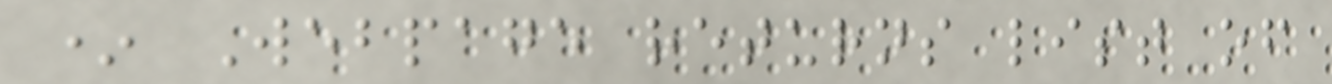* Webpage returns list of
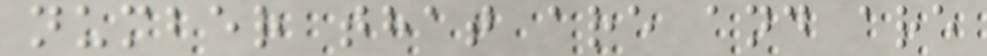number that are and are
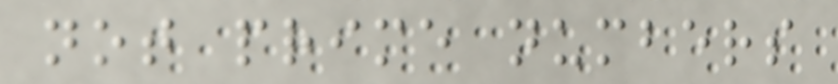not prime numbers
